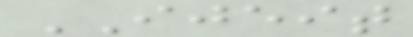IJEIT
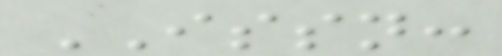ISSN:
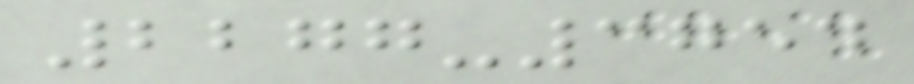2277-3754
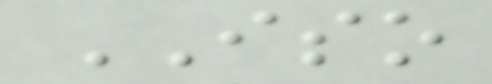ISO
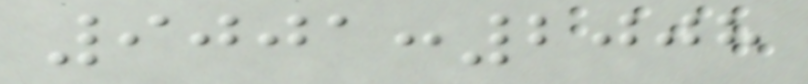9001:2008
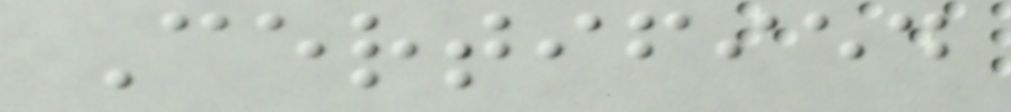Certified
